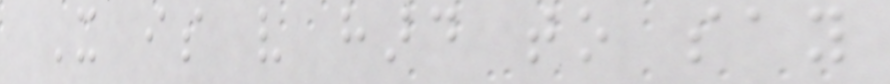It is very hard to say
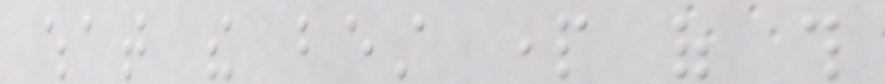what the best part of this
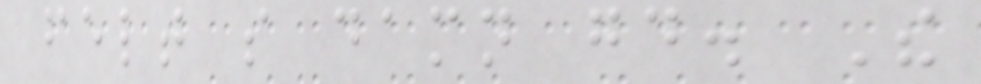felt so damn good. The
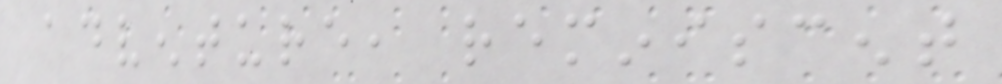adventure, reminiscent
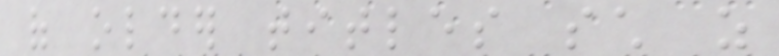of older titles such as
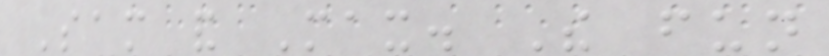Sam and Max. The fun
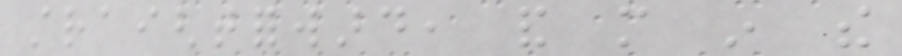straightforward, and more in the
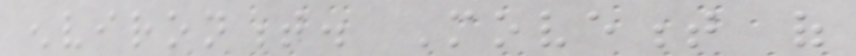environment. Movement of
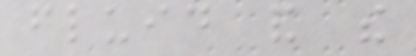fluid and the
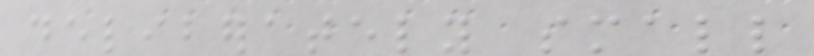deliberately small
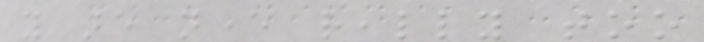you are never really too
